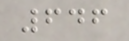646
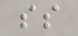ss
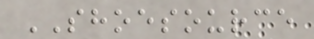SHOESOURCE
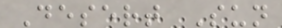Desert Sun
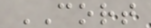CORT
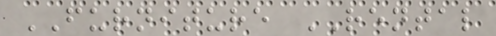FURNITURE RENTAL
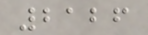2126
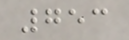753
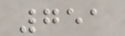751
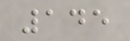145
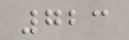723
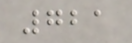721
